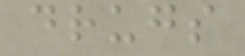drugs
